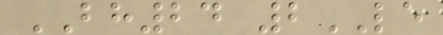BH24 2LE
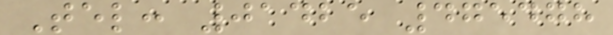Tel: 01425 475478
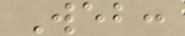Web:
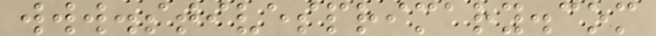www.stivesprimary.com
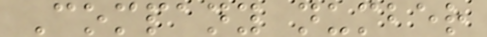Company number
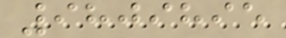9809895
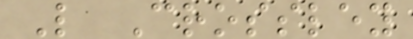L Crossley
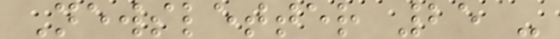Newsletter 25 -
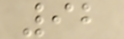92
